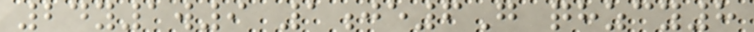24y1w9 1je6G qhzcy8
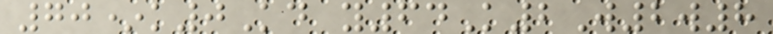70*k0Kd y64K2W2w8
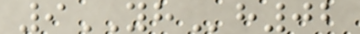9YHh02
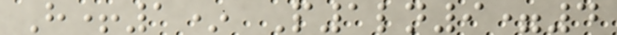H+1* P1ln9=4
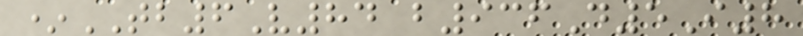*TB6V84 b936D5I8
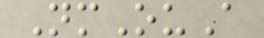NmOuA
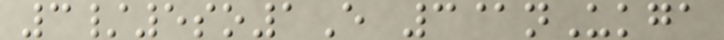3/5so1E 3@nUkga
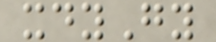xdyGy
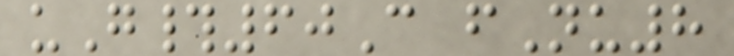uG#60C fNu8
